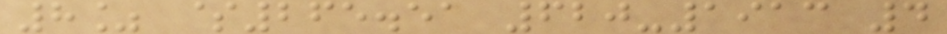8% $265.51 620-1913 4
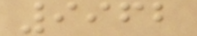9962
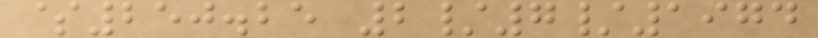$250.25 2/7/1974
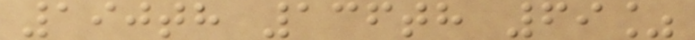190th 136th 69%
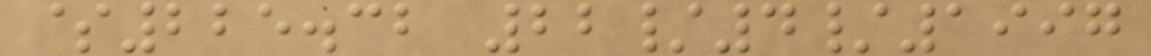$225.32 22/4/1997
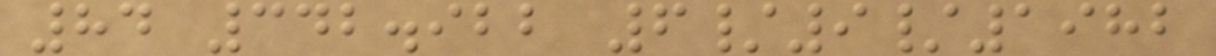84 342.922 6/9/1982
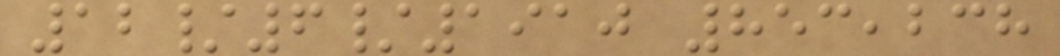12/6/1910 853,238
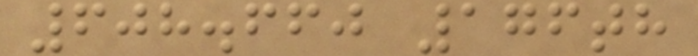608.660 176th
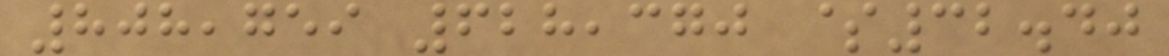808,759 628,370 $32.40
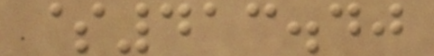$413.40
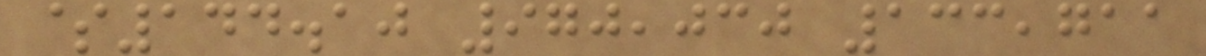$144.10 970,030 133,711
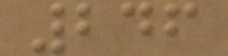246
